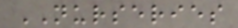NURSERIES
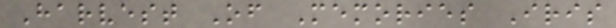Harvest Of Memories Iris
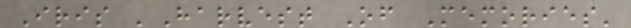Iris 'Harvest Of Memories'
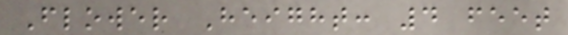Flower Height: 4 feet
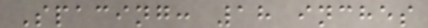Spacing: 18 inches
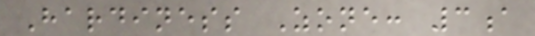Hardiness Zone: 3a
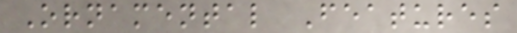Ornamental Features
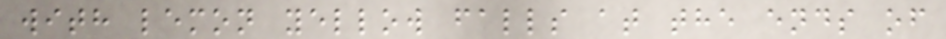with lemon yellow falls at the ends of
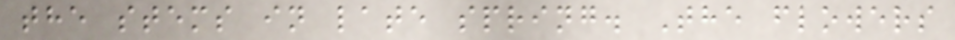the stems in late spring. The flowers
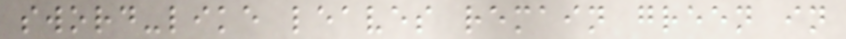sword-like leaves remain green in
